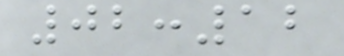02:12
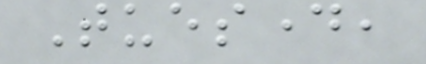Tuesday,
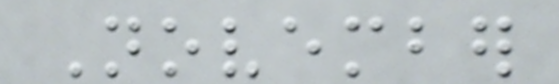November
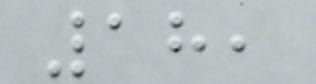18,
